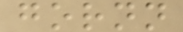gornn
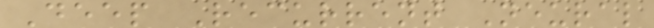Deep Recurrent Neural
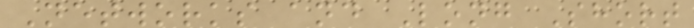Networks and Long Short
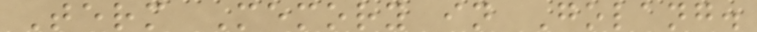Term Memory in Golang.
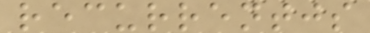recurrentjs
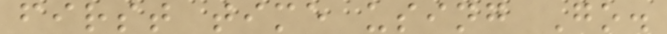first time using Go.
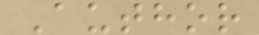Author
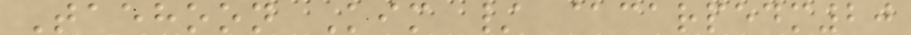Taehoon Kim / @carpedm20
